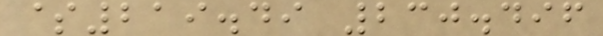$219.49 230.496
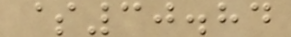$30.84
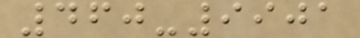460-9901
